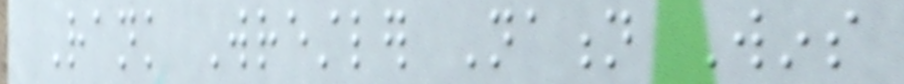Rank Wrestler Nation Wins
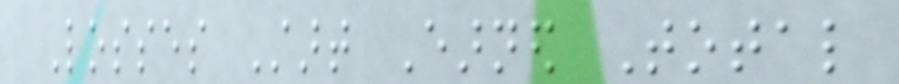Losses Start Earned Total
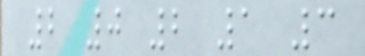2 0 2 1 3
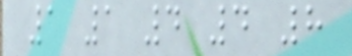1 1 4 4 8
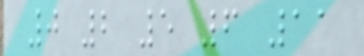0 2 5 6 11
